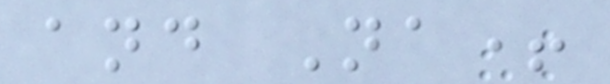and Na+
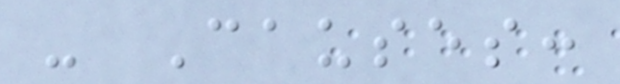- Causes:
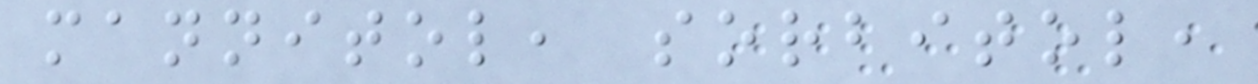mannitol, sorbitol,
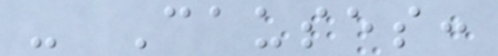- Causes:
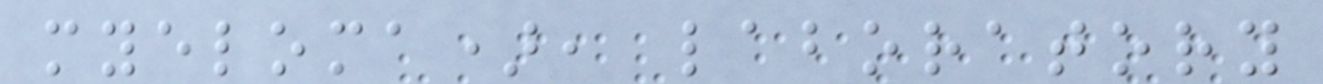myeloma), laboratory
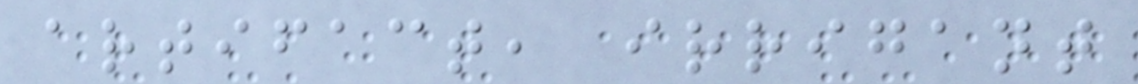artifact, irrigant
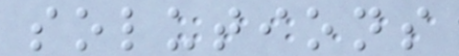solutions
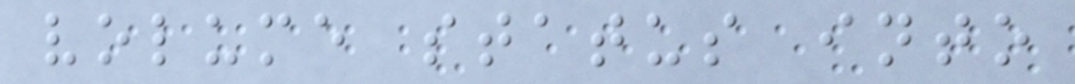volume status into
